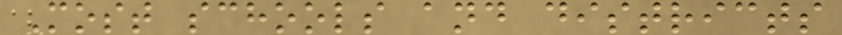Most schools and districts
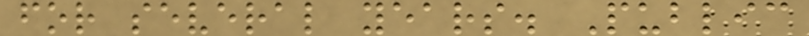for several years. Public
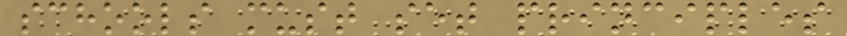schools must set principles
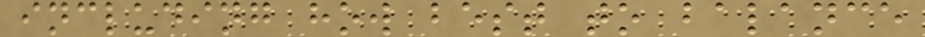including how best to balance
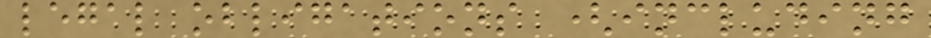legal obligations (including
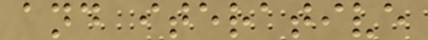and iterative
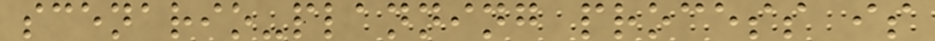scenario-planning process is
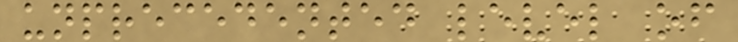unprecedented level of
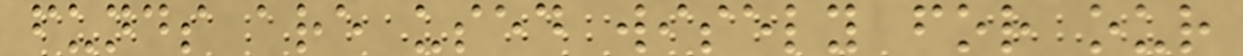funds are used wisely for our
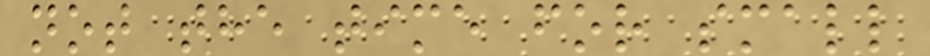not the time for small
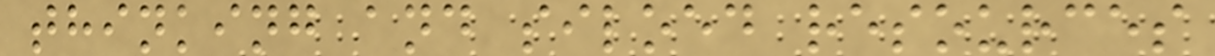thinking and siloed resources
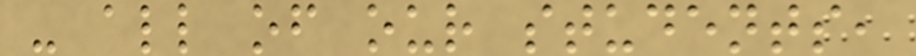- all of our students,
